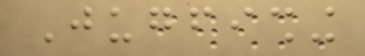Jugfishing
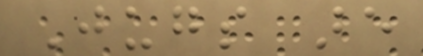Jugs are
